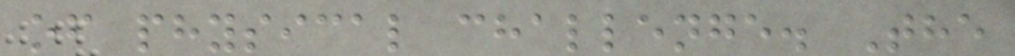of physical challenge. The
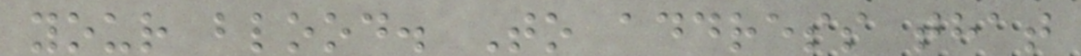your blood. To address that
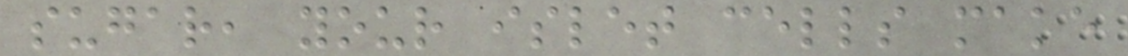sugar, your islet cells make
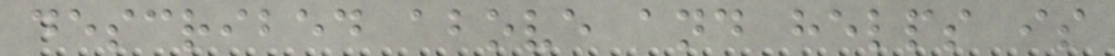described above and helps is
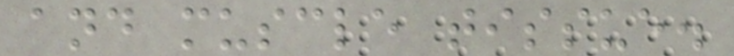and muscle tissue.
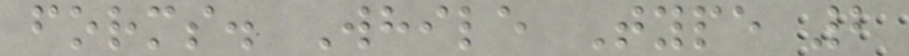forms. While Type 2
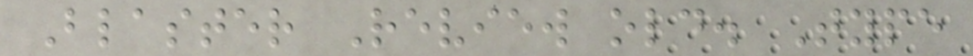Blaster Review old. Type
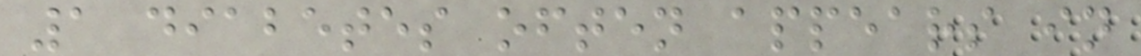1 diabetes often appears in
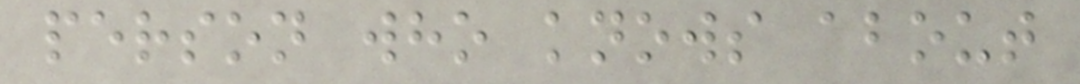person who knows about
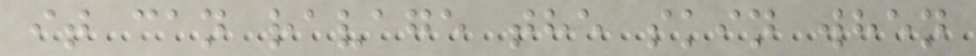it can ravage the skin when
